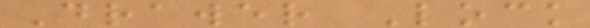Drawer Lock
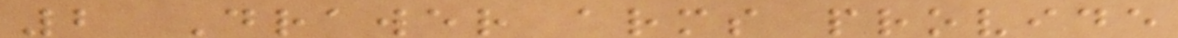2 Drawer arms provide
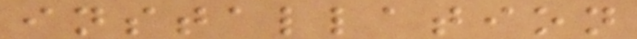installation
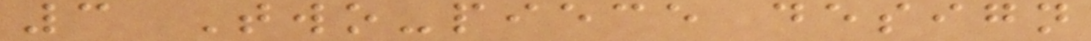3 Two-piece design
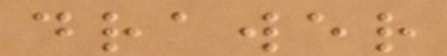drawer
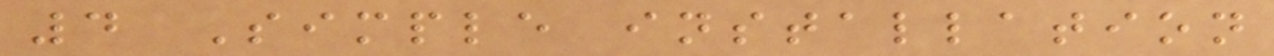4 Simple installation
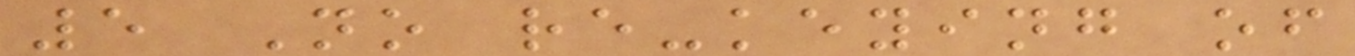5 No re-keying of
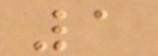1
